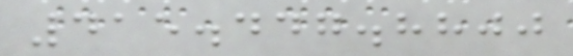415.447.8800
